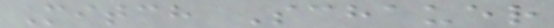Mitch Schauer
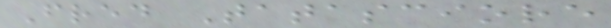Fred Tatasciore
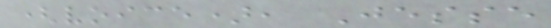(voice), Jesse
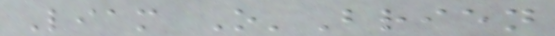Liam O'Brien
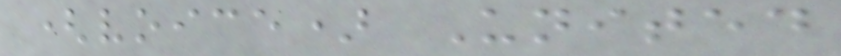(voice) United
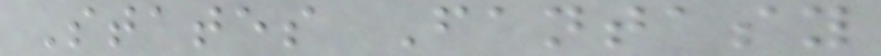States Fantasy
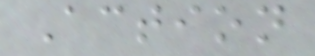Action
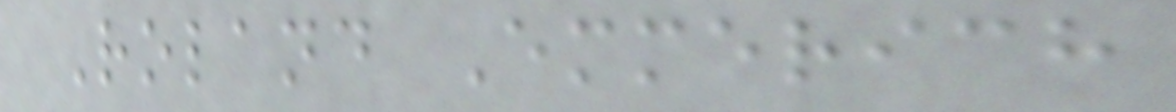Roland Emmerich
